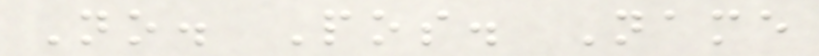No. Pos. Name
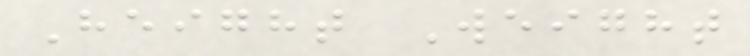Height Weight
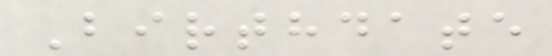Birthdate
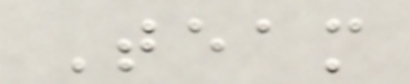Team
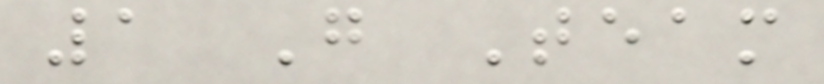1 G Team
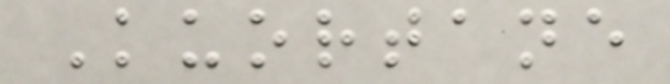Kuortane
